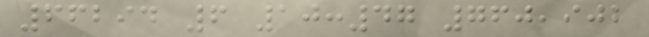66294 6 10:47 760,902
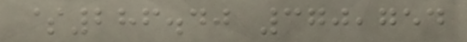$286.40 370,754
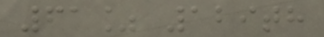61% 129th
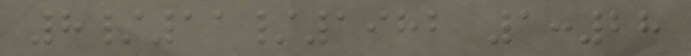8/11/1982 1:28
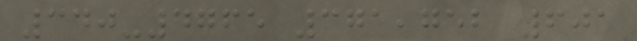340-4765 371,752 601
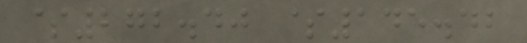$272.40 $145.42
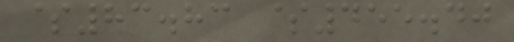$83.83 $455.40
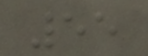55
